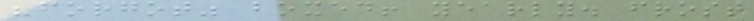"forgot" boxed! yearly. frost
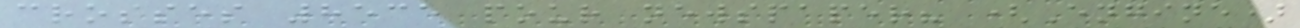crosses 8535 pour newspaper? (Engine)
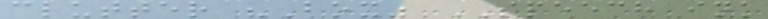clutter "Box" SPEECH ink
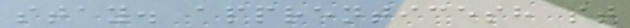stay. apprenticesh st
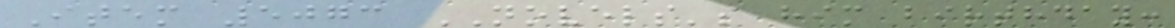Item 5073 NOVELS's him birthday:
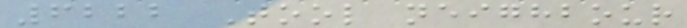6222 Tool neighbour
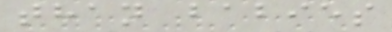than babies
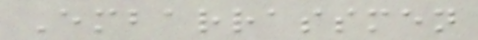Embarrassmen
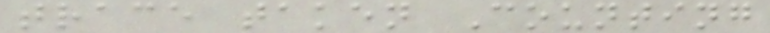trace taken Counting
